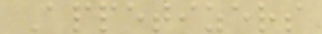Appetizers
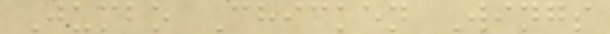Jumbo Chicken Wings
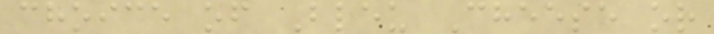choice of Bleu Cheese or
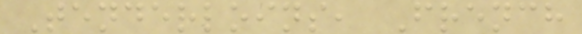Tenderloins, French
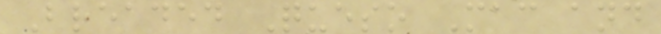Breaded Queso Mac and
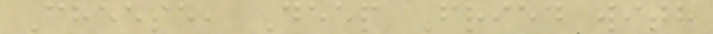Cheese, Deep Fried with
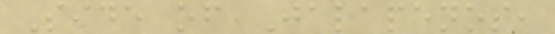Side of Jalapenos,
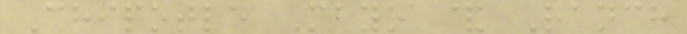Chipotle Mayo & Ranch
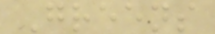Greens
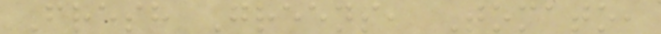Fresh Greens, Tomato,
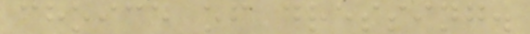choice of dressing.
